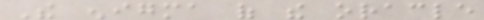The enigma of the oracle
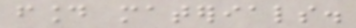found materials.
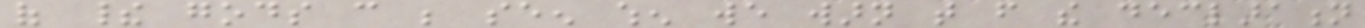of their gods can be seen when we warn that from the declaration
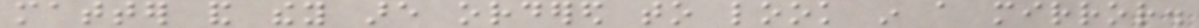matter and they are ordered to look in a mirror.
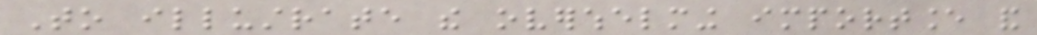To illustrate the overwhelming importance and
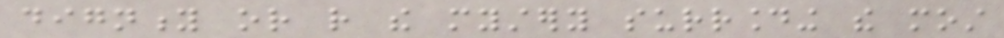dignity or rather the mystery surrounding the most
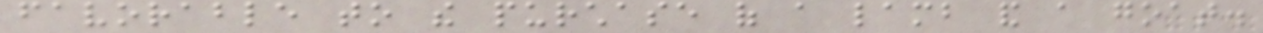favorable to the purchase of a lamb and a goat.
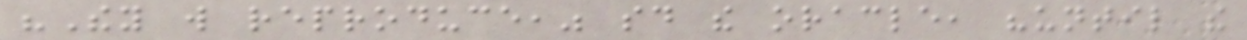"They will reproduce," said the oracle, "until the
